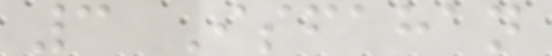3 Isfahan
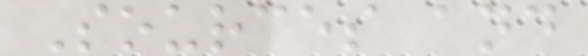Sources and
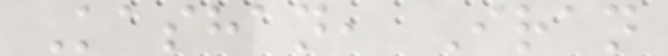Kashan, Iran
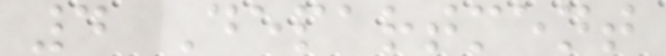4 Department
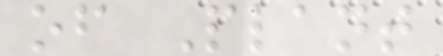of Plant
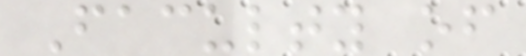Faculty of
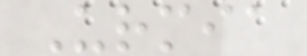Urmia
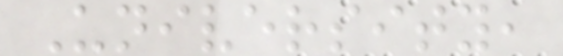University,
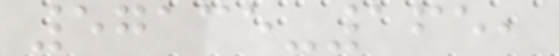57135-165,
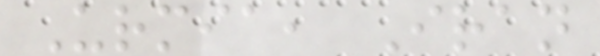Urmia, Iran
